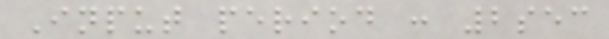Input period : 2sec
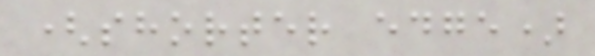(shorter edge)
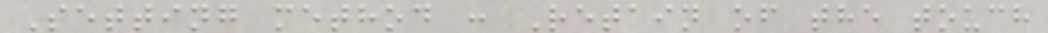Setting method : Retain of the touch
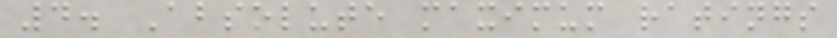4. Absolute maximum ratings
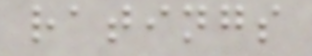ratings
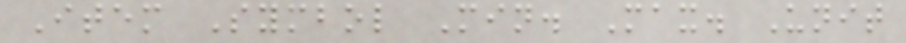Item Symbol Min. Max. Unit
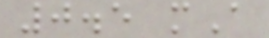0.5 mA
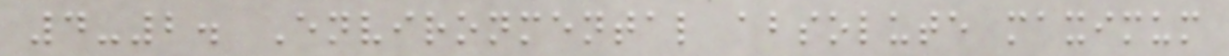4-2. Environmental absolute maximum
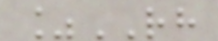%RH
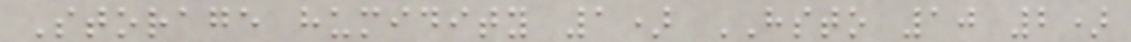Storage humidity 1) HSTO 10 2)
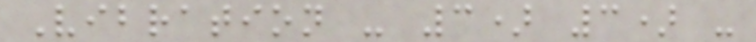Vibration - 3) 3) -
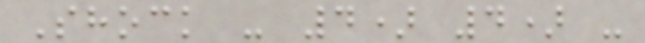Shock - 4) 4) -
